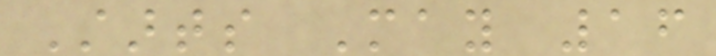Starts May 16
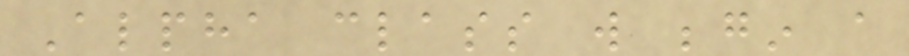Alpha class will begin a
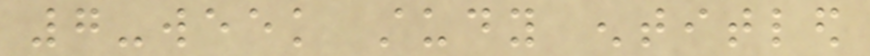7-week study entitled
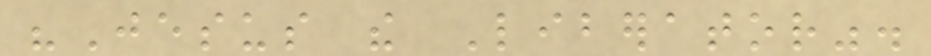"Jesus the Liberator".
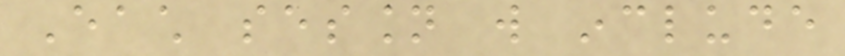Each session will include
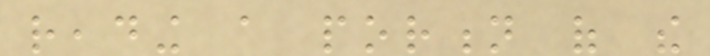reading a portion of the
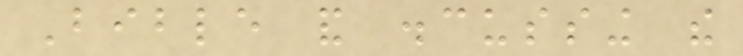Bible and discussing the
